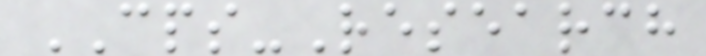CPS-Research
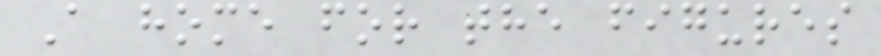A home for the figures
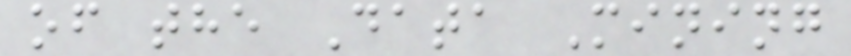of the Data Mining
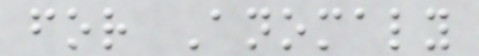for Anomaly
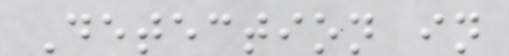Detection in
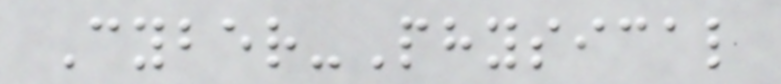Cyber-Physical
